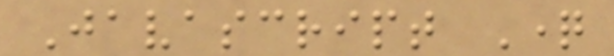Javascript Question
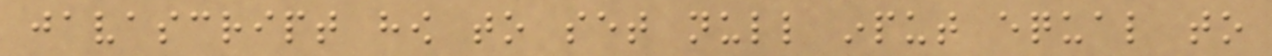javascript how to set null input equal to
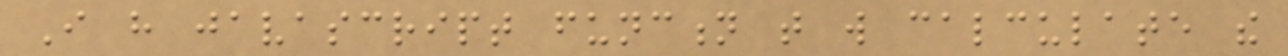I have javascript function that will calculate the
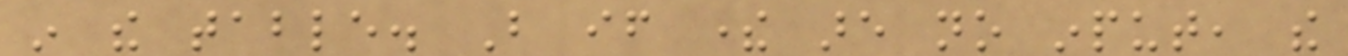in the table. But if there are no input, the
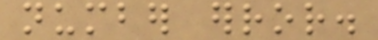number error.
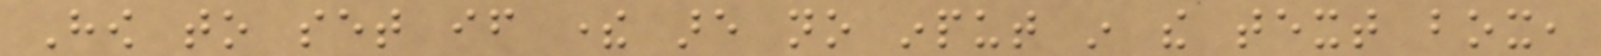How to set if there are no input in the text box,
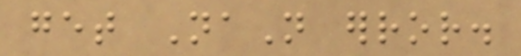get NaN error.
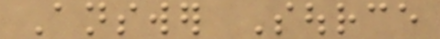Answer Source
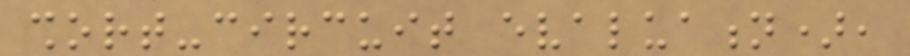short-circuit evaluation),
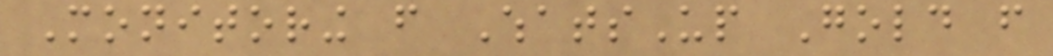Monitoring from WhatsUp Gold from
